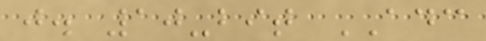j. 10-bit ADC
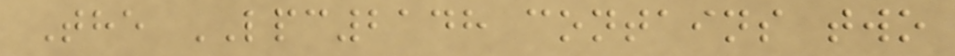The LPC2148 contains two
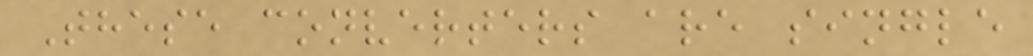These converters are single
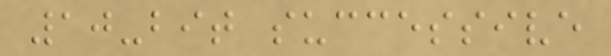10-bit successive
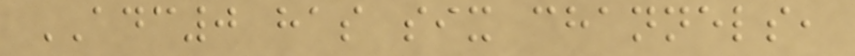ADC0 has six channels,
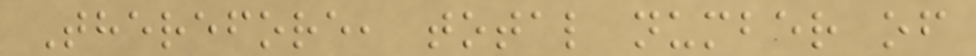Therefore, total number of
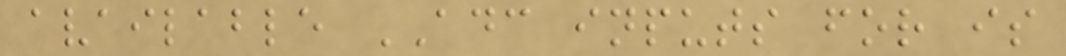available ADC inputs for is
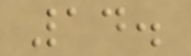14.
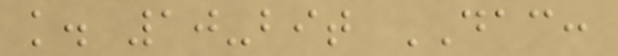k. 10-bit DAC:
